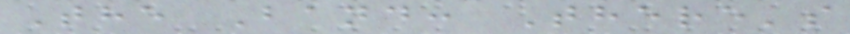The Band: There's
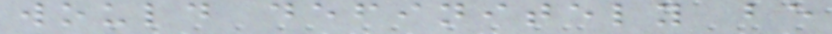would definitely be
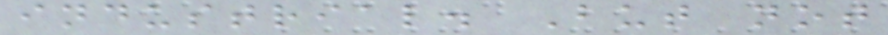industrial. But not
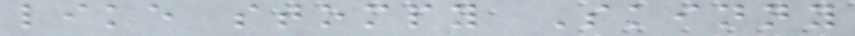like stompy Skinny
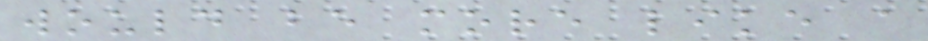would be more like a
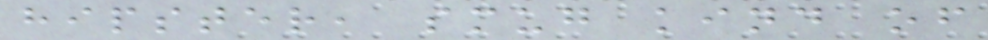hipster, smug kind of
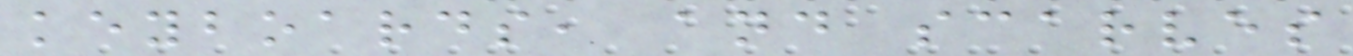keyboards, and scarves
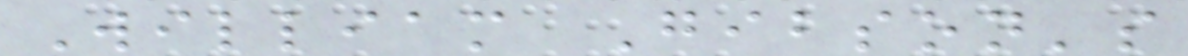William Gibson's
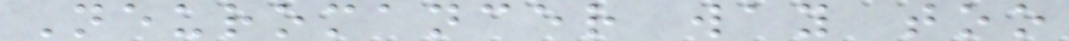Neuromancer way too
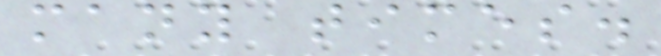many times.
